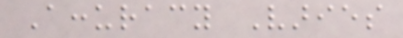Accuracy Varies
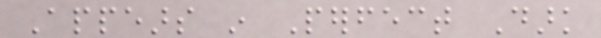Appears in Perfect Dark
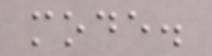mode.
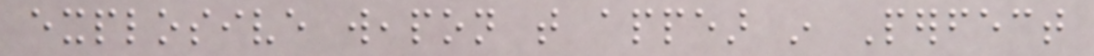explosive weapon that appear in Perfect
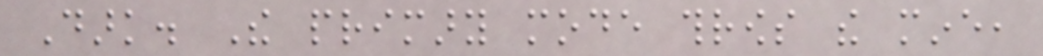Dark. The primary mode throws the mine,
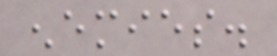enemies.
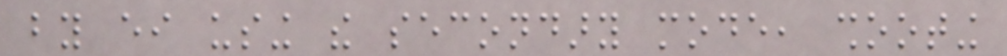by either using the secondary mode, shooting
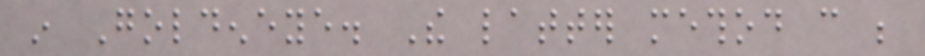in Goldeneye. The latter method can be
